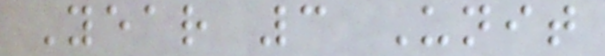Year 3 Unit
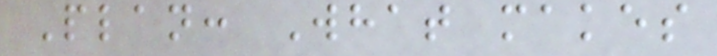Plan: What makes
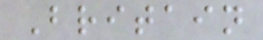Britain
